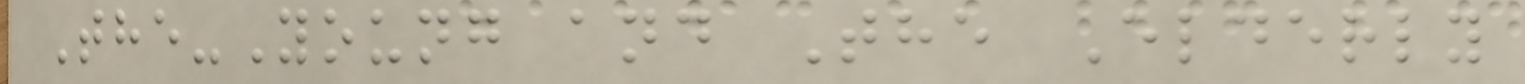The-Young and The Elderly
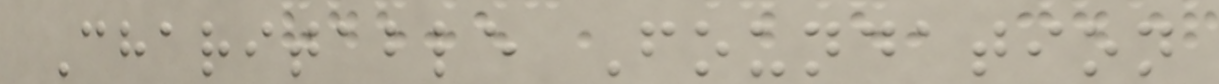Charitable Foundation
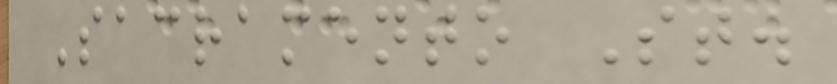Sacramento St.
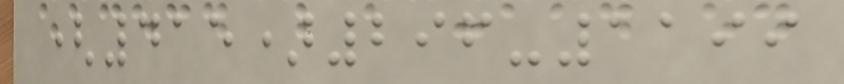(415)296-1199
